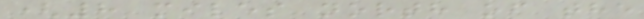(8 miles north of the
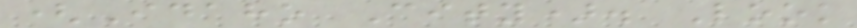(Idaho City). Look
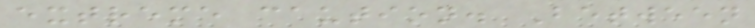extreme caution. Between
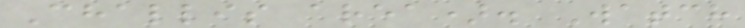Challis area). Watch
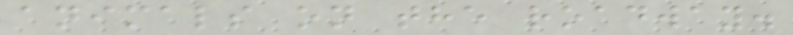animals on the roadway.
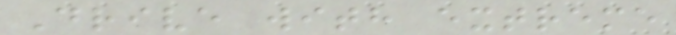Drive with extreme
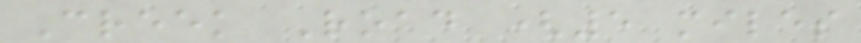Creek Road (5 miles
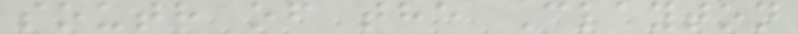south of the Clayton
